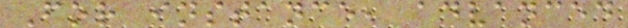For instance, advanced
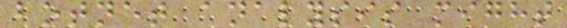botnet analysis might
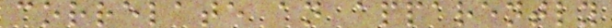correlate an apparently
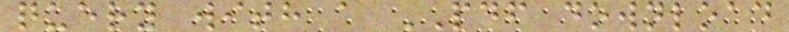query with a PDF download
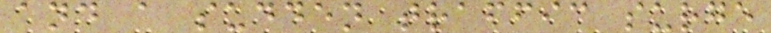and a sudden traffic surge
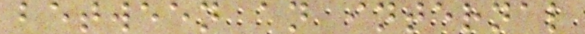between an internal
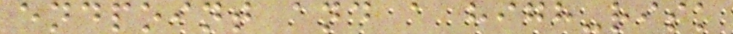endpoint and a high-risk
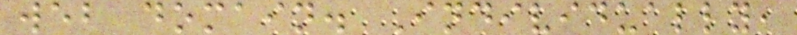web domain. Individually,
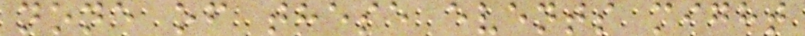none of these events might
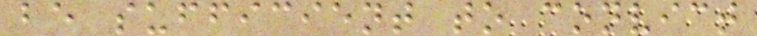be sufficient to convict
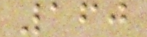160
